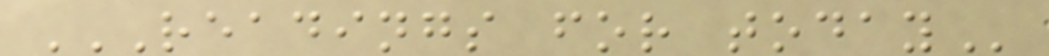READINGS FOR TODAY
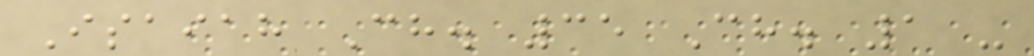Isaiah Ch. 35 Ch. 1 -
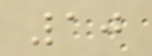10
